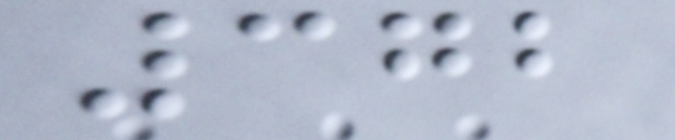372
